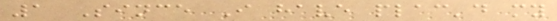1 Since I have plac'd my
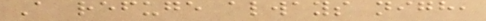A refuge always nigh,
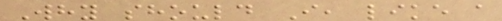Why should I, like a
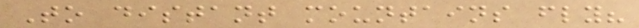To distant mountains fly?
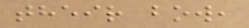their bow,
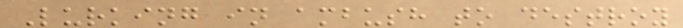Lurking in ambush to destroy
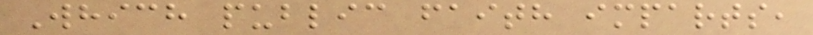Which public faith imparts,
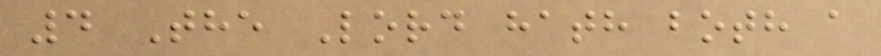4 The Lord hath both a
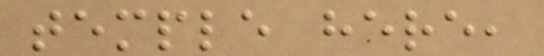temple here,
